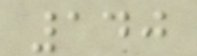140
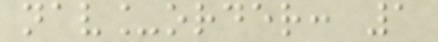nav_order: 1
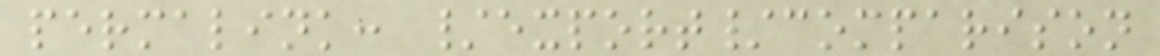permalink: /export/comparison
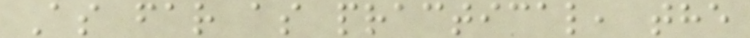As far as practical, the
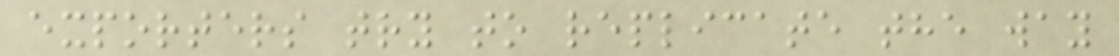exporters try to replicate the way
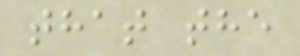that the
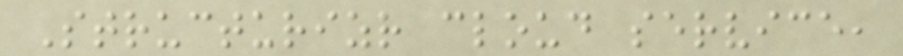Structurizr cloud service,
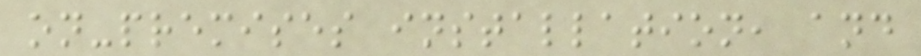on-premises installation, and
